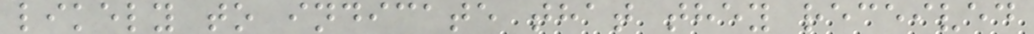likely to indicate that they received
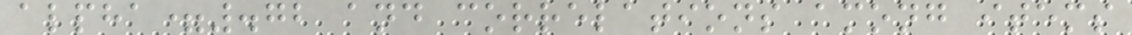alpha=.72 and correlations among items
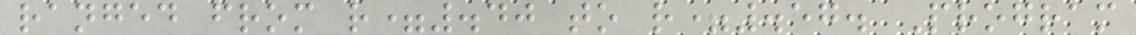ranged from r=.40 to r=.57. Program
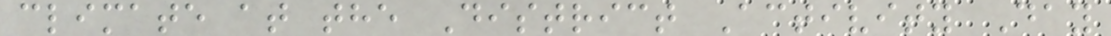climate at the District Activity Day
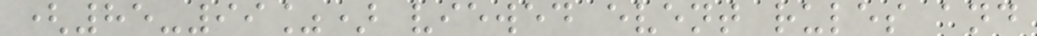(85-99%) viewed event rules and
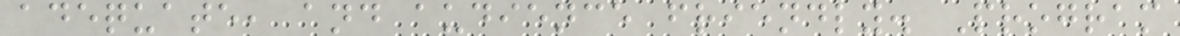adequate, and audience friendly. Program
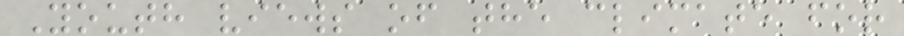Youth views of the climate for
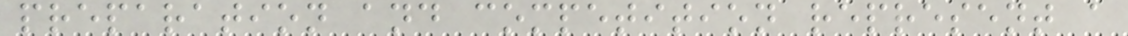preparation and competition represent a
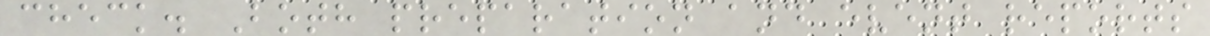check. Both preparation and event reports
